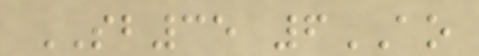SB35 6AO
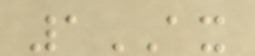1AX
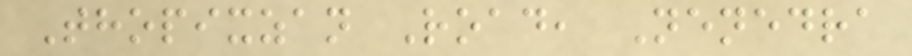Thopixzan Road, Nenedra
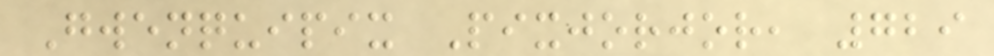Gwenquipix Pixjorjor, 729
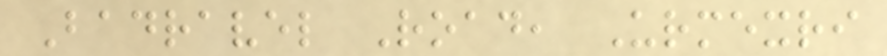Badravel Road, Urmexri
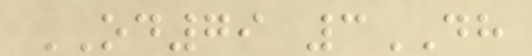OD79 3DH
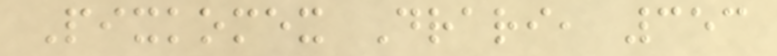Pixkomex Drari, 353
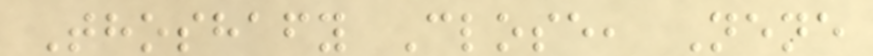Thoshafy Close, Nene
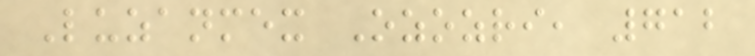Luzanmex Ozozri, 712
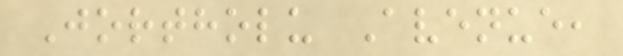Jortholu Avenue,
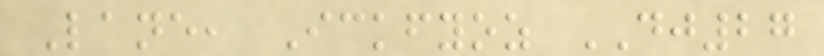Lane, Ickfyoz DJ27
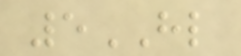5HL
